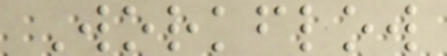Workflow
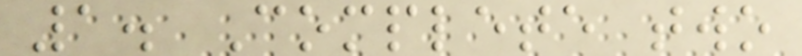1. Complete two
